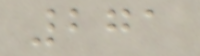271
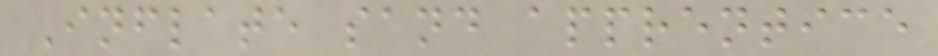Inflate sand apprentice
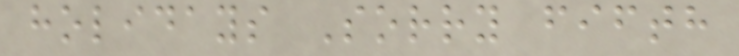holidays Sorry fifth
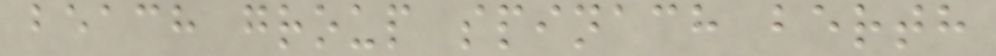beach group spinach berth
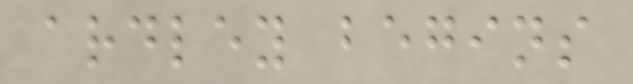ardley begins
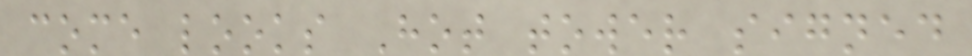come looks Hot tower signed
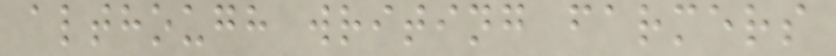although writing farmers
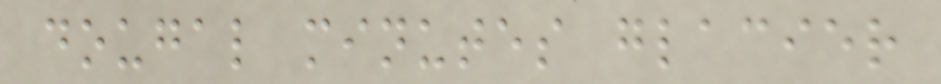dougal minutes glacier
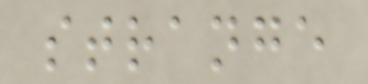strange
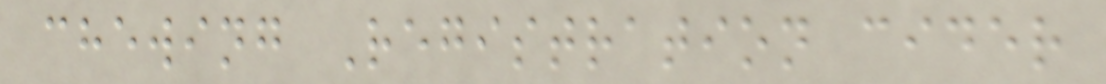chewing Registration cider
